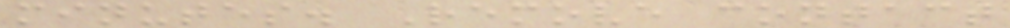minutes. Remove contact
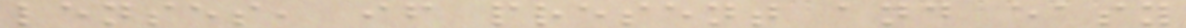lenses, if present and easy
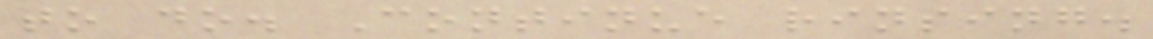to do. Continue rinsing.
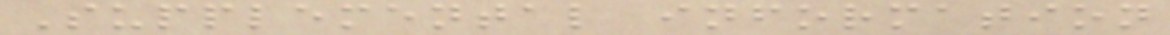Supplemental information
